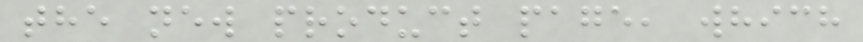the new product page, which
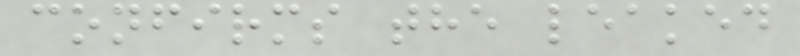confirms the leaked
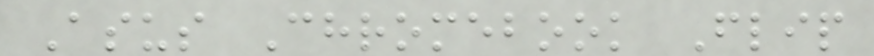Asus Chromebook Flip
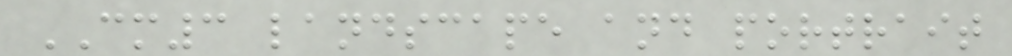CM3 landscape and portrait
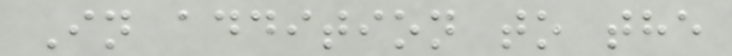In addition to the
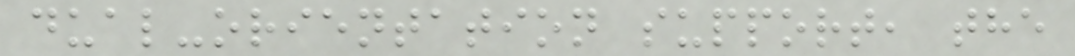dual-orientation support, the
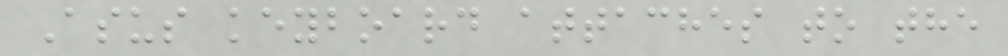Asus keyboard attaches to the
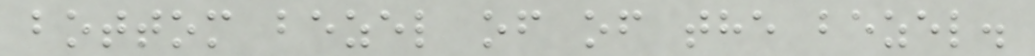bottom bezel of of the bezel.
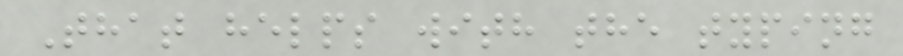That helps with the typing
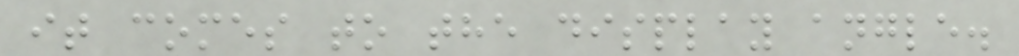it comes to the display angle.
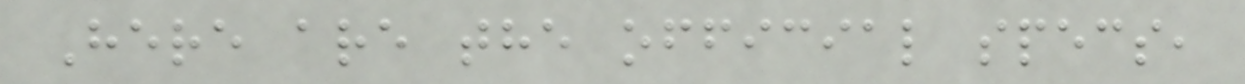Here are the official specs,
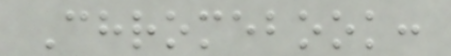Chromebook:
